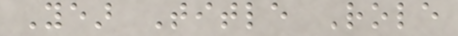Year Title Role
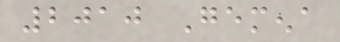2010 Gemena
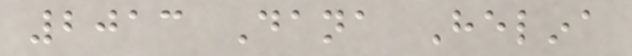2013 Dana Helina
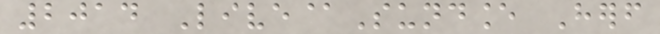2014 Live@Sundance Herself
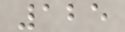125
